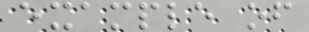example of
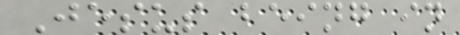Jesus being in
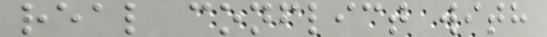real conflict with
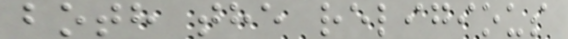both the religious
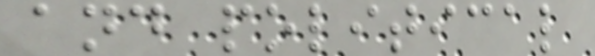and political
